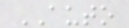AUTO
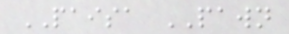PAISA PAWN
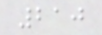210
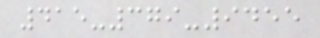415-379-9455
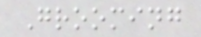Grooming
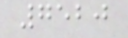7520
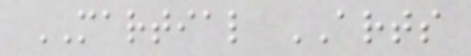MARTIAL ARTS
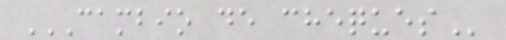CAMBIO DE CHEQUES
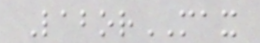LaborMAX
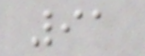91
